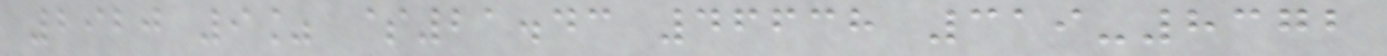2920 9% $21.43 46638 319-8372
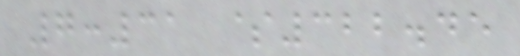7:31 $322.45
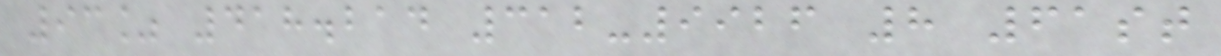93% 418.214 312-9926 8 61st
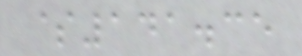$141.35
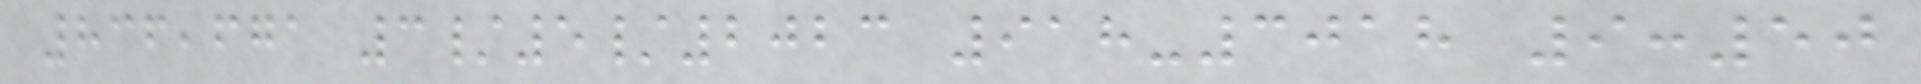836,671 3/5/2023 918-3018 9:50
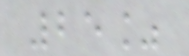25%
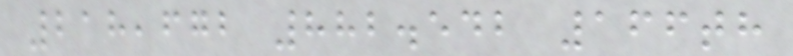218,672 882.542 166th
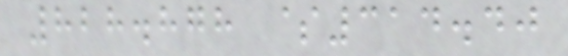828.878 $314.40
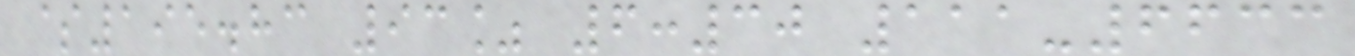$195.83 93% 6:30 111-6633
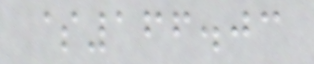$166.03
